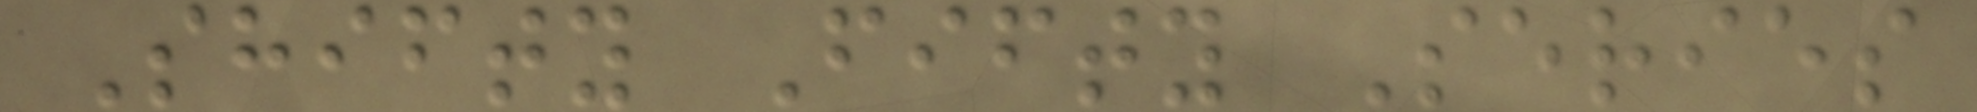Shifty Fifty Series
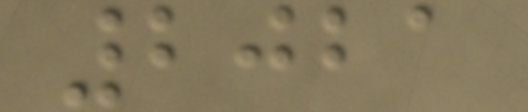2021
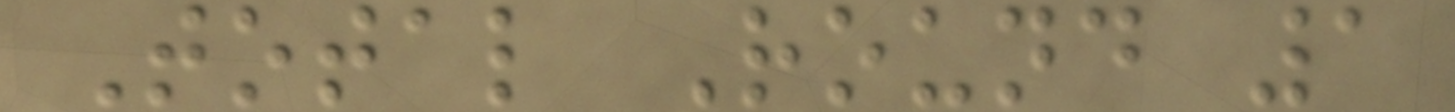Total Round 1
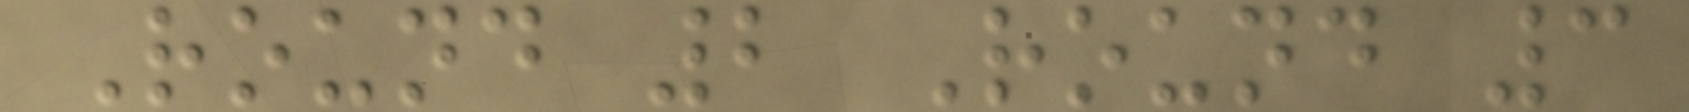Round 2 Round 3
